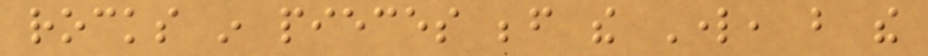rocks in pieces before the Lord, but the
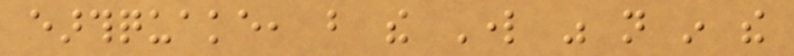earthquake, but the Lord was not in the
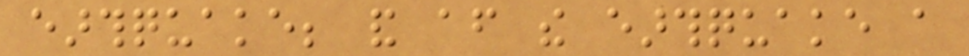earthquake; and after the earthquake a
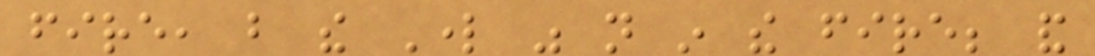fire, but the Lord was not in the fire; and
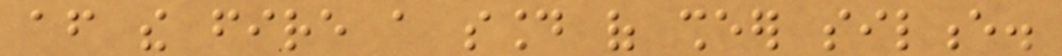after the fire a sound of sheer silence.
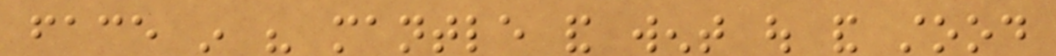face in his mantle and went out and stood
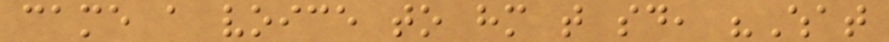came a voice to him that said, "What
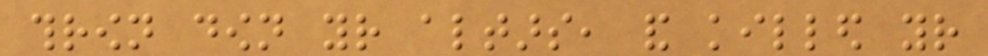thrown down your altars, and killed your
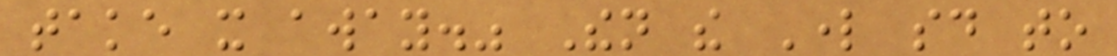take it away." Then the Lord said to
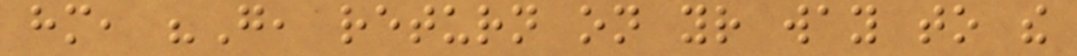him, "Go, return on your way to the
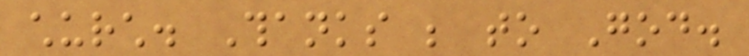church. Thanks be to God.
